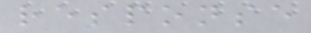response
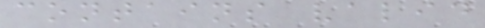contains valid
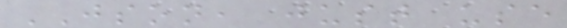JSON, just use
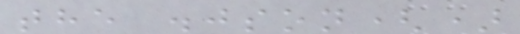the .json()
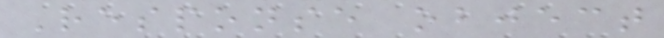Response object
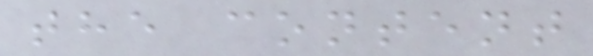the content
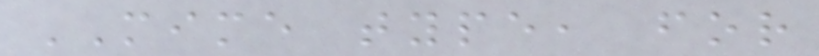MIME type, for
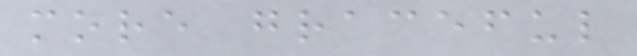more graceful
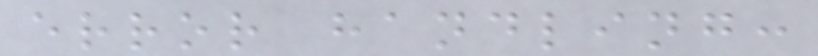error handling:
